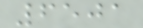6501
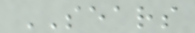SEARS
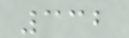332
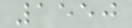1550
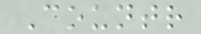Countr
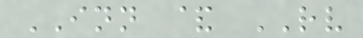INN & RV
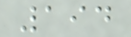194
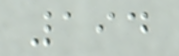194
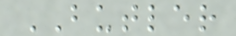BUTLER
